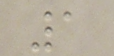1
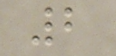2
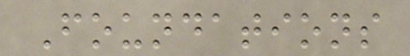Foundations
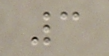3
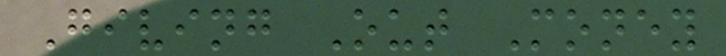Giving Out Money
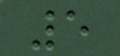5
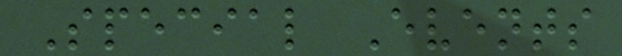Special Events
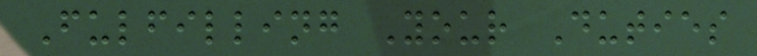Fulfilling Your Duties
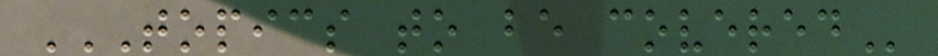TOPICS TO BE COVERED
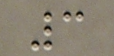3
